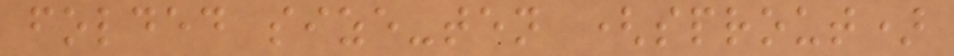folded size-ten (sprout)
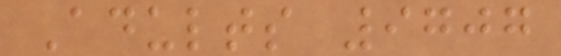Adults 9707
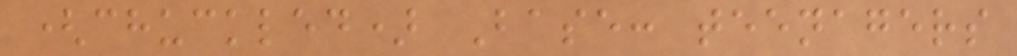(chuckled) Base: teenagers
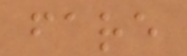fare
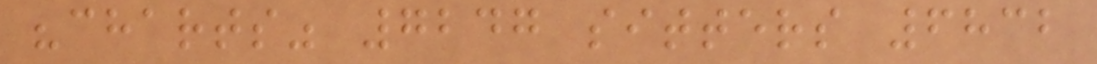"charts" 7247 sitters 6832
